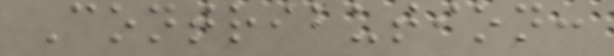Contribution:
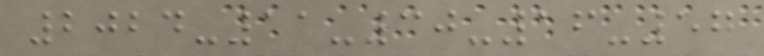2024-11-30-16-57
